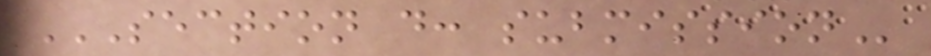SECTION D: SUBMISSION
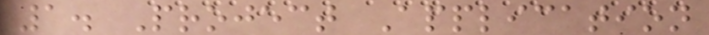1. Project Application
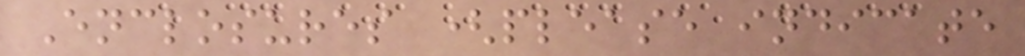Enclosures (please indicate
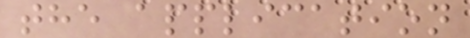the application
